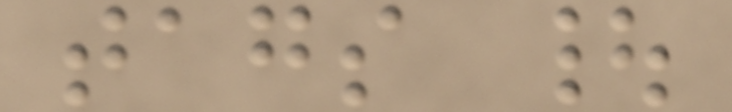tags |
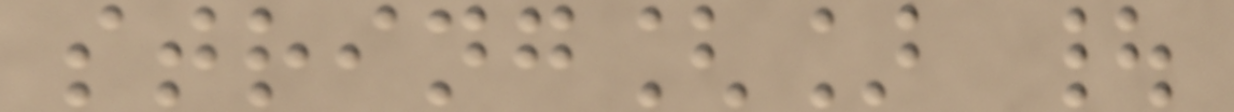string[] |
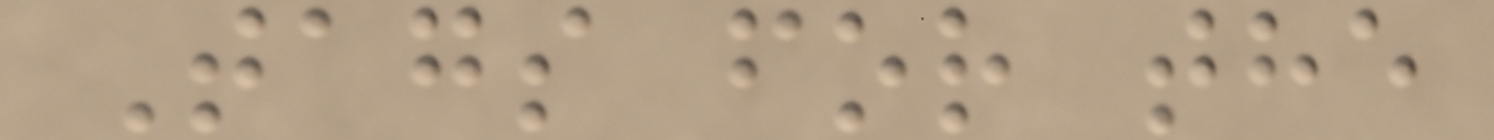Tags for the
